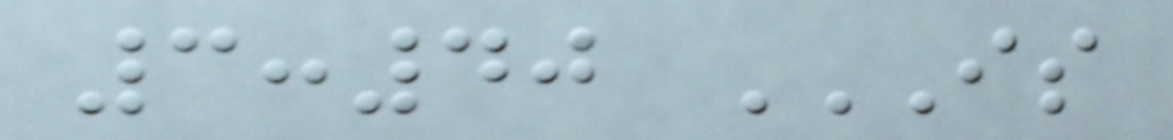3:40 IS
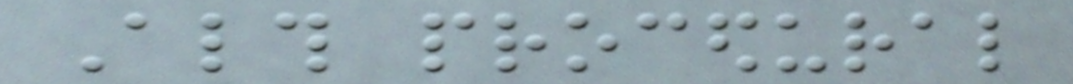Although procedural
